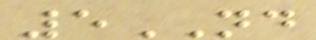5ND
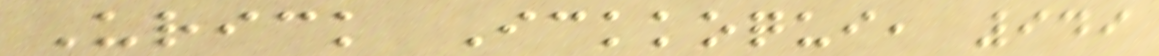Urick Ickkoqui, 949
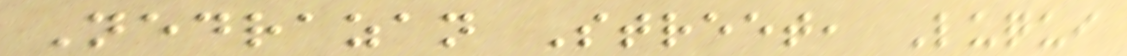Nedrazan Street, Luqui
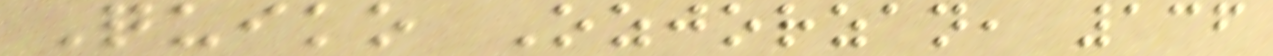Quiko Ozjorzan, 136
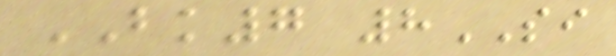BK7 8SI
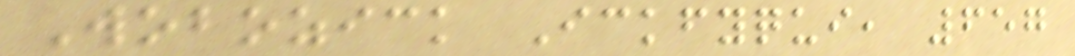Wobozick Ickfyqui, 657
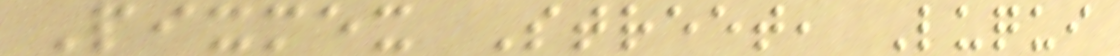Pixmex Street, Luqui
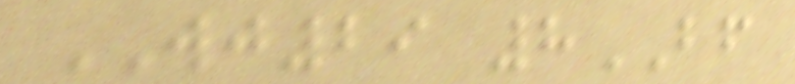WJ29 8BF
